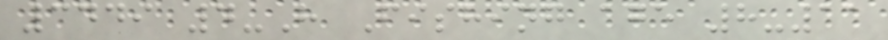3449 4-H Fishing age 8-11
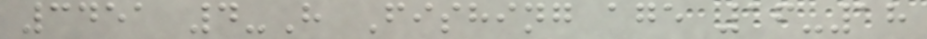3451 4-H Fishing age 16-18
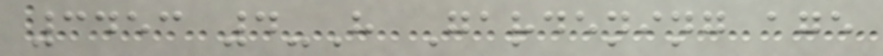3453 4-H Gardening age
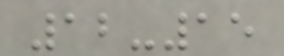12-15
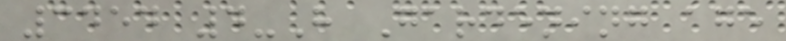3454 4-H Gardening age
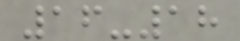16-18
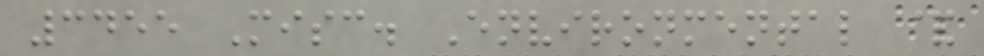3455 Misc. Environmental &
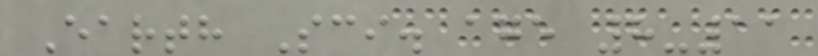Earth Sci. age 8-11
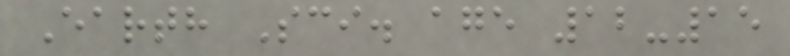Earth Sci. age 12-15
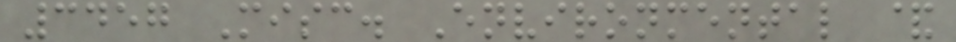3457 Misc. Environmental &
